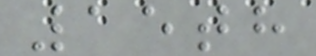15th
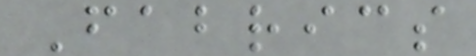Fabrics
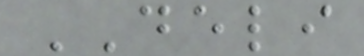DELI
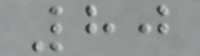80
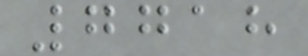7718
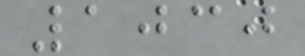1030
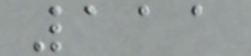111
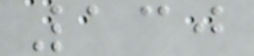130
